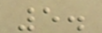5.
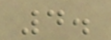4.
